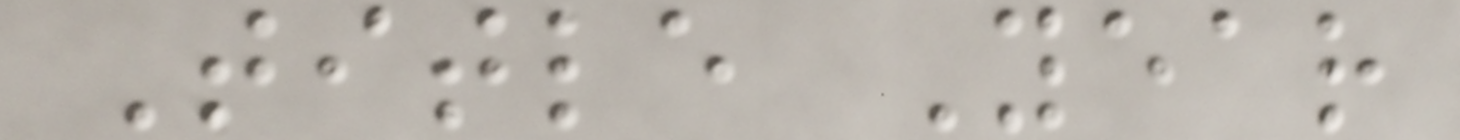Title Year
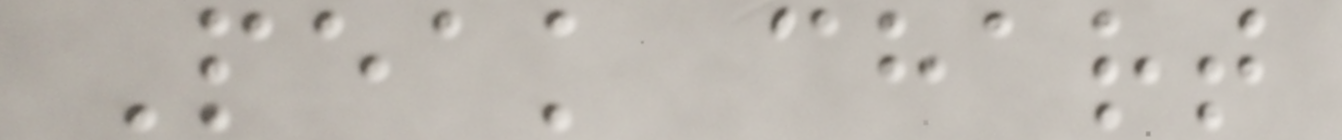Peak chart
